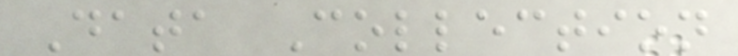Data Collection
